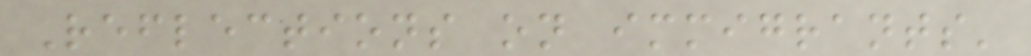Reflections on immigrants'
